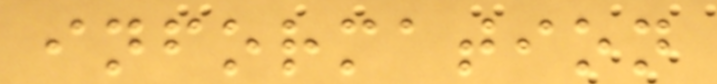information
